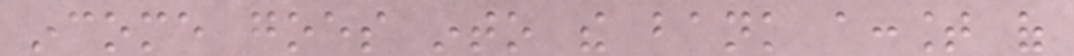income goes into the bank account of
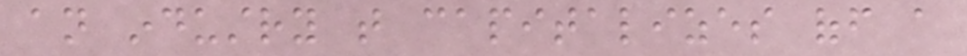an industry that capitalizes off a
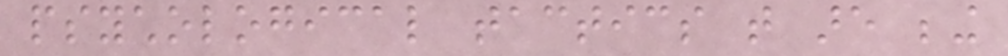psychological tactics that are being
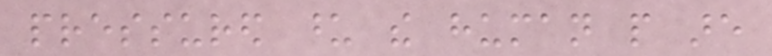pressured upon the human people are
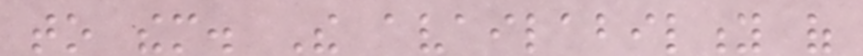to them. The availability of
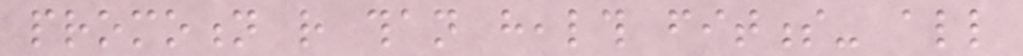promotion rather than health fitness- all
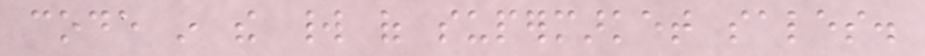code in the world of supermarket sales.
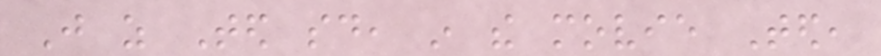Just as Ted said, in the movie Ted,
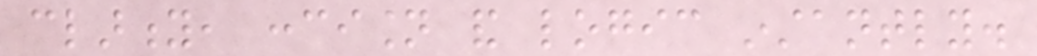clarity, concision and logic instantly.
